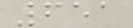651
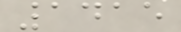1415
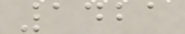1421
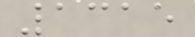1315
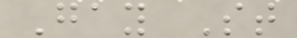Gay St
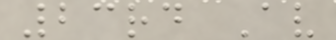23rd Av
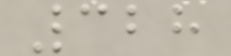328
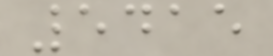5415
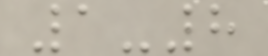1-8
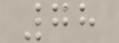78
